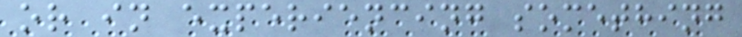or in experiencing something
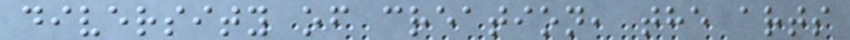diversity of creation, the arts
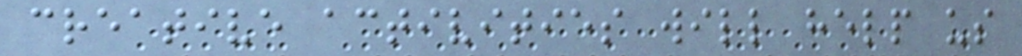creative activities will help us
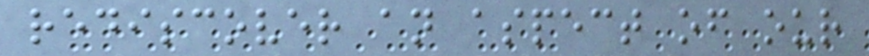rediscover an aspect of our
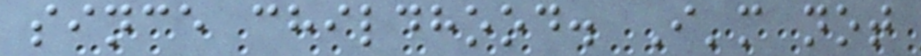since childhood. I'm not
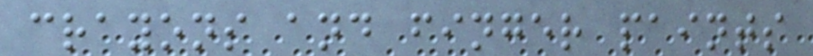crayons and finger paints
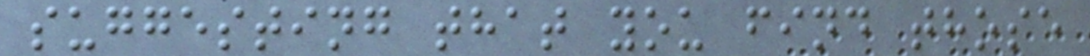suggesting that you find those
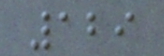129
